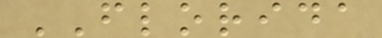FLORIDA
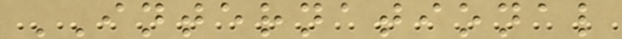INTERNATIONAL
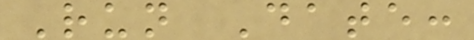Run Date:
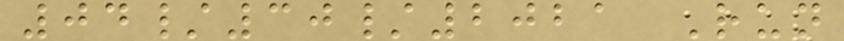04/30/2021 Run
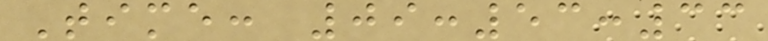Time: 09:53:33
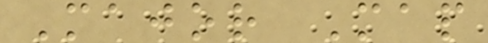Major Map
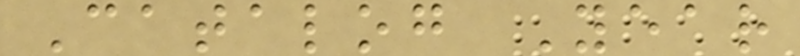Catalog Year
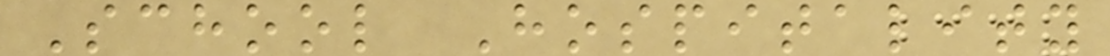School Hospitality
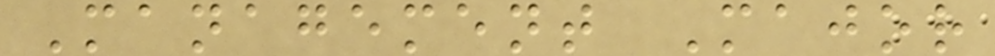Management Major
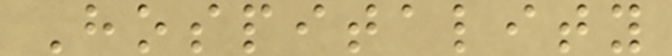Hospitality
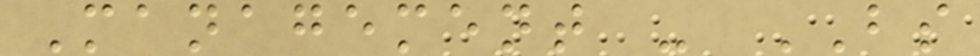Management - BS
